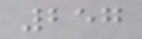257
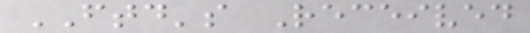FTD's Received
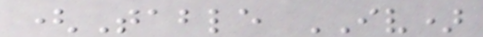(Table IV)
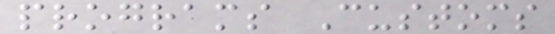programs Customs
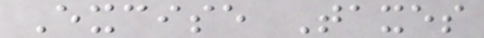Excise Taxes
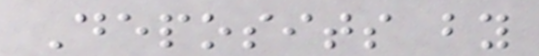Deposits by
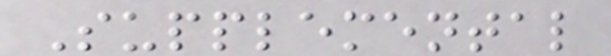Supplemental
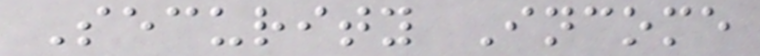Security Income
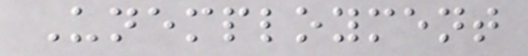Unemployment
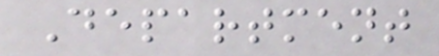Department
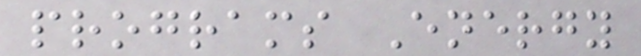programs Energy
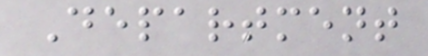Department
